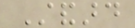Standard
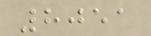8051
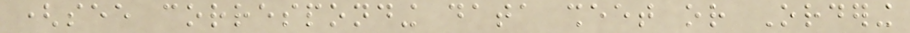(see corresponding data sheet or Ordering
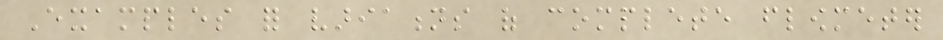Examples for variations of complete flowmeter
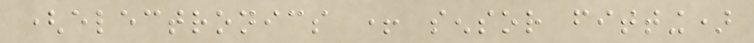(electronics + sensor fitting)
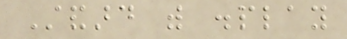Standard with display
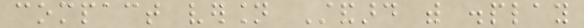compact version Standard with display
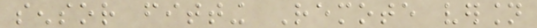sensor fitting Remote version
